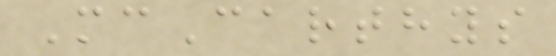McCarthys
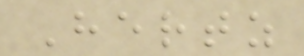Hertz
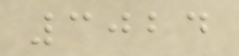3024
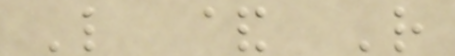L & R
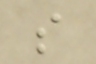s
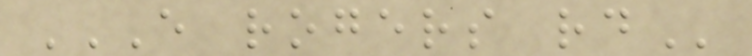E ROGERS RD
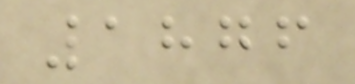1876
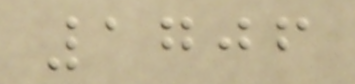1706
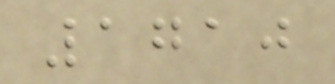1710
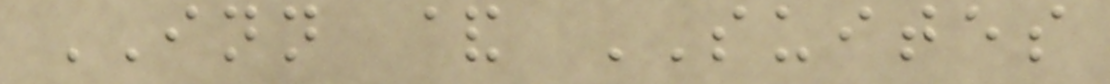INN & SUITES
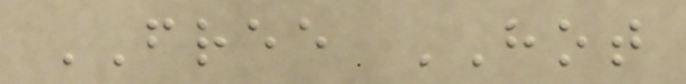FREE HOT
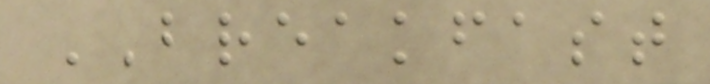BREAKFAST
